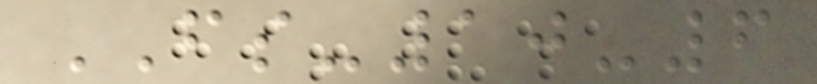FS-10-6
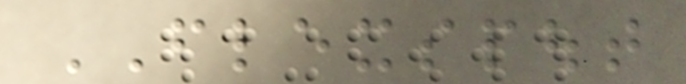FLEXSPOUT
